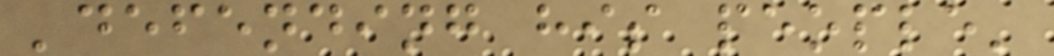'defending his people'
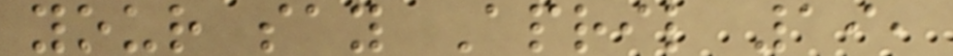your say April 19,
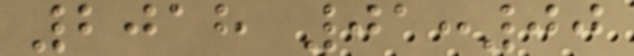2018 01:00
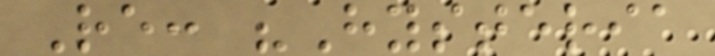Re: "Hysteria
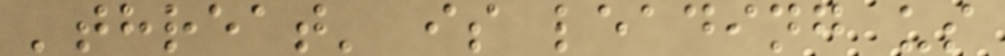'threat' is leading us
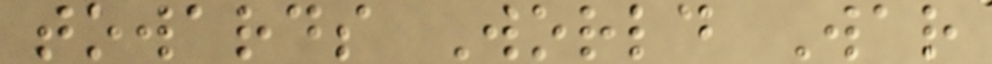towards World War
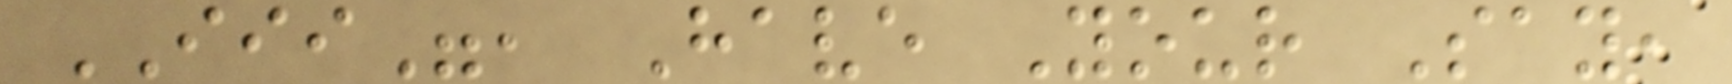III", Have Your Say,
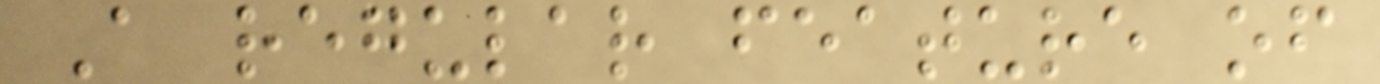A regular feature of
